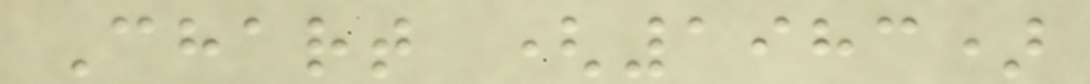Chart (1983)
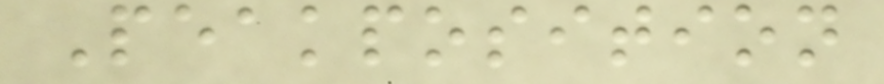Peakposition
